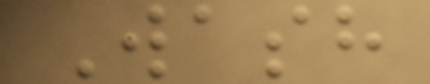Wash
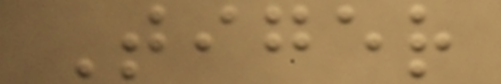Tiger
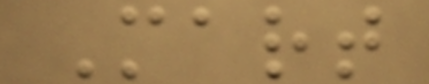Mart
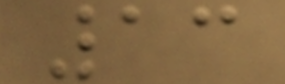13
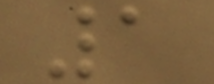1
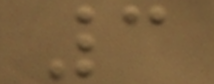3
